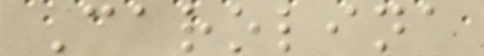Carolina
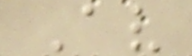Av
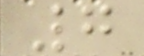7
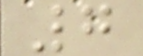7
